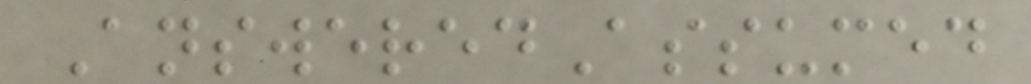AnsweredAssumed
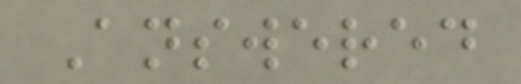Answered
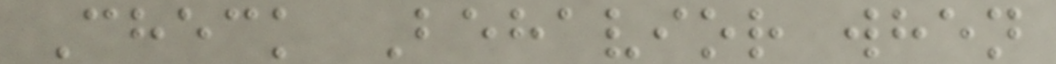Check Behavior when
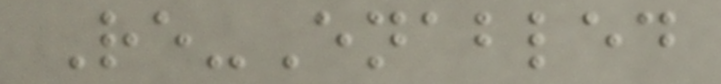Re-Enabled
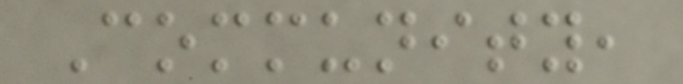Community,
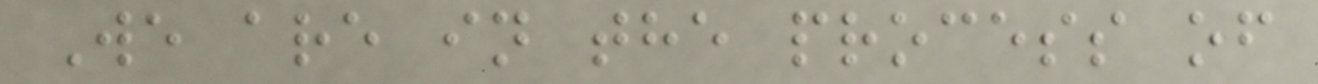We are in the process of
